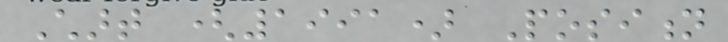Chart (1991) Position
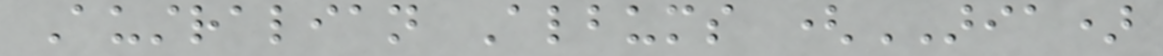Australian Albums (ARIA)
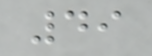49
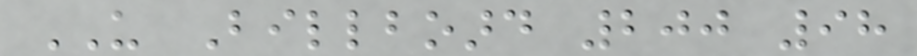US Billboard 200 98
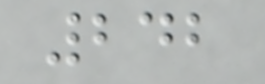242
